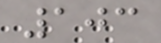103
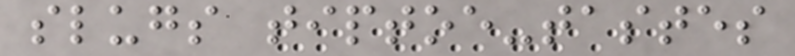slugs tiptoe-tastes
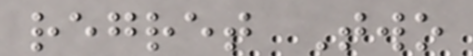regret Two
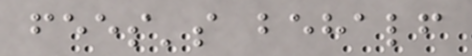fees's behalf
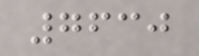7630
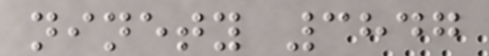ninety 3847
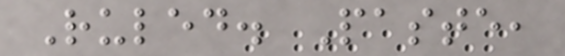Ruled. Paste,
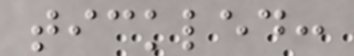tickled:
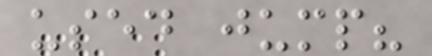used jump?
